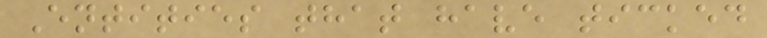Entities that have ticked
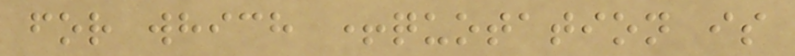for which +quotation is
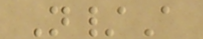N/A
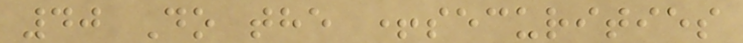40 Do the +securities
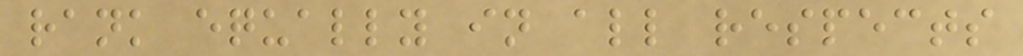rank equally in all respects
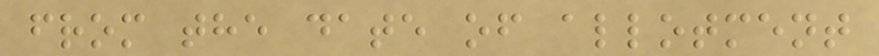from the date of allotment
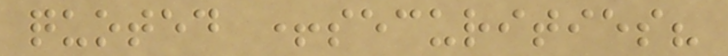quoted +securities?
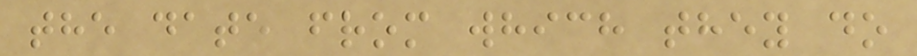the date from which they do
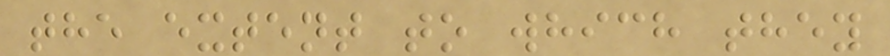the extent to which they
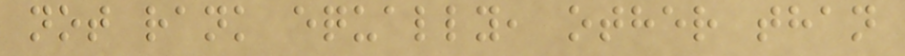not rank equally, other than
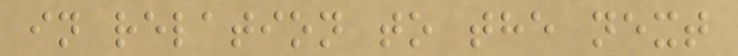in relation to the next
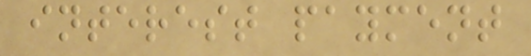interest payment
